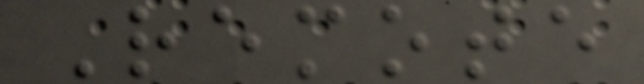Remote
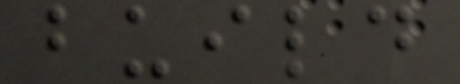build
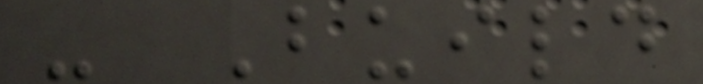- Build
